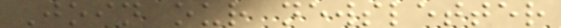Join our newsletter
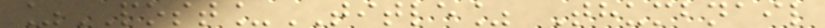%POST_TITLE% Thumbnail
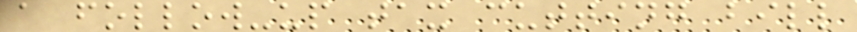a follow-up tax cutting bill
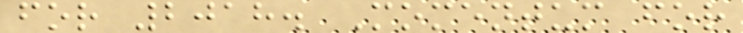for 2018. Momentum for
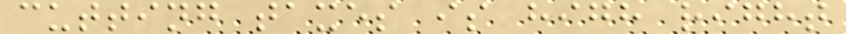cutting taxes is high right
